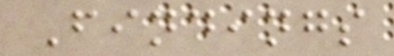Findings
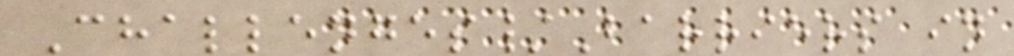Challenges/Barriers in
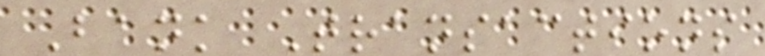Bank Transactions
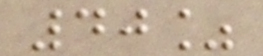40%
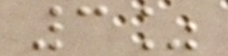3%
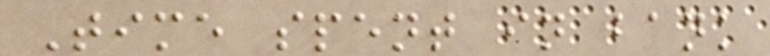Time spent in bank
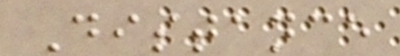Distance
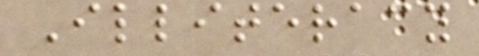Illiteracy
